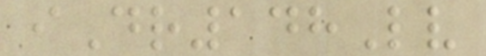iDr148Lv
